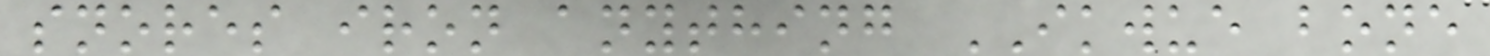snores iron anything IKWUE bone
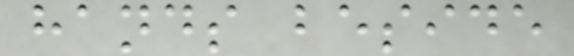hands beside
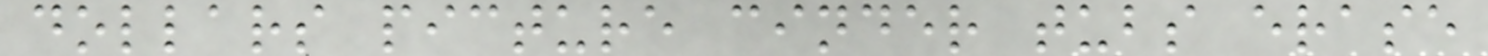dollars picture cinder tubs erase
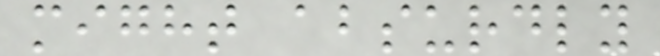might absurdly
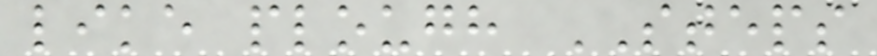like plough STEPS
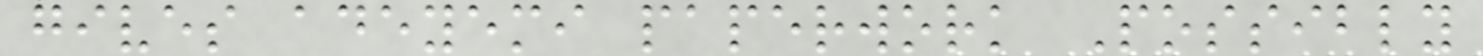gives adeyemi paperwork Possibly
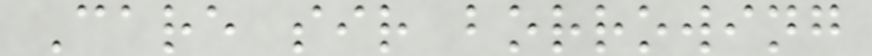Care sir borrowing
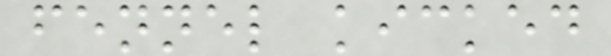fennel kicked
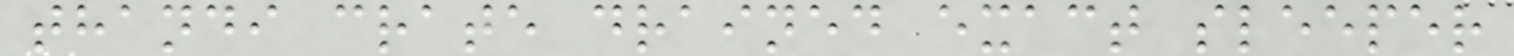thandi crate drained exact sleeper
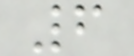6
